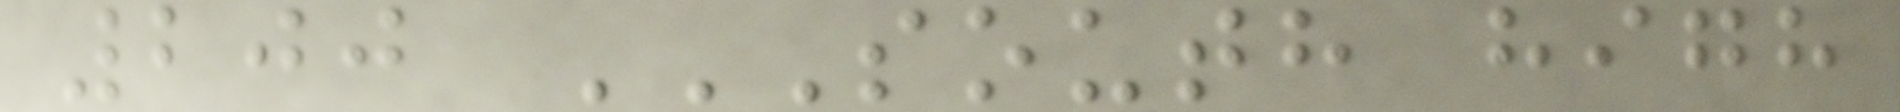200 SOUTH HIGH
